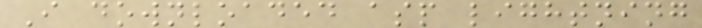I downloaded asp lightning
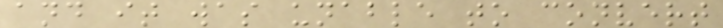and it was unable to convert
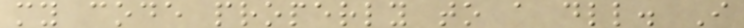my code properly to a dll. I
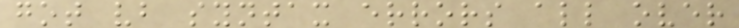got vb syntax errors all over
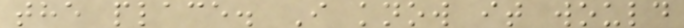the place. I know it would
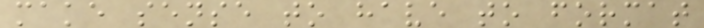make sense to have to format
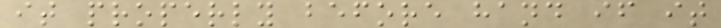it properly before hand if it
